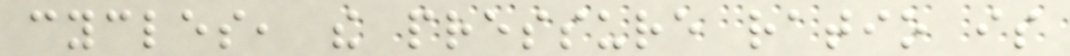cycles, the pressure ratio is
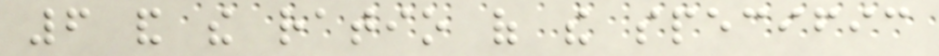6 and the ratio of the specific
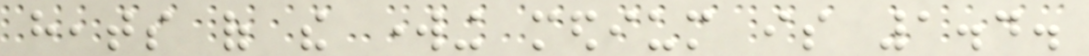heats of the working medium is 1.4.
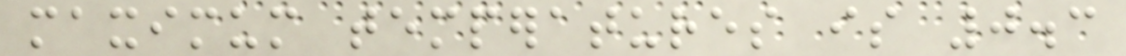maximum temperatures is 0.3
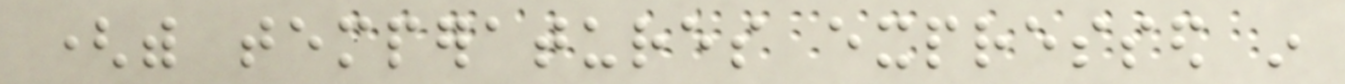(with temperatures expressed in
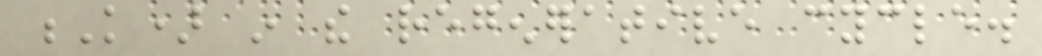K) in the regenerative cycle.
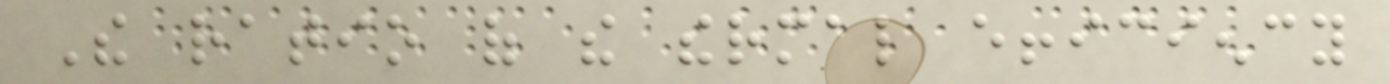The ratio of the thermal efficiency
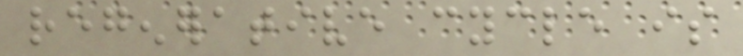regenerative cycle is
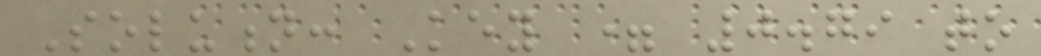Solution: Key = 0.79 to
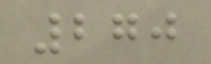270
